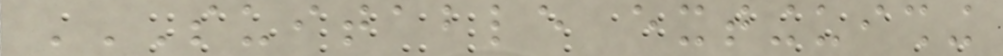SUITABLE EXTINGUISHING
